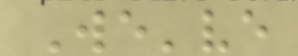We've
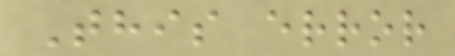This error
